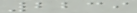2239
